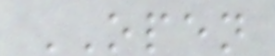OPEN
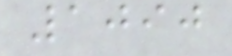1090
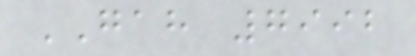GAH 7992
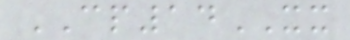CP14XX
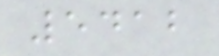5412
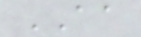AA
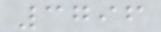3796
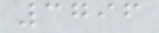3796
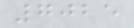7025
